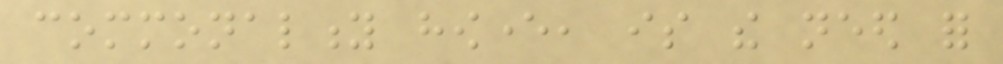commonality however, is the need for
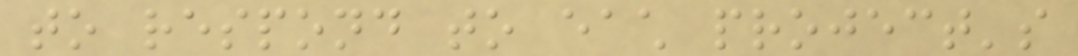to respond to each project's
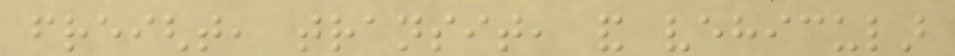freight, transit, and vehicular
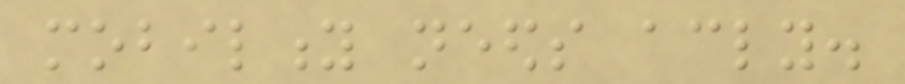mobility needs accordingly.
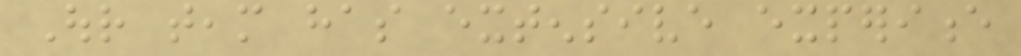Our team has extensive experience
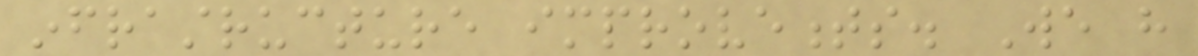infrastructure improvements. We have
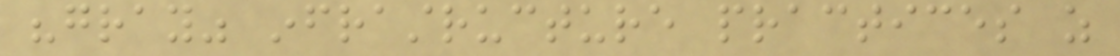"gray" infrastructure practices as
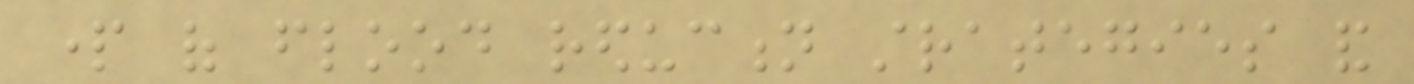part of flood reduction strategies and
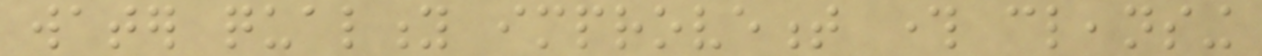water quality improvement through cleansing
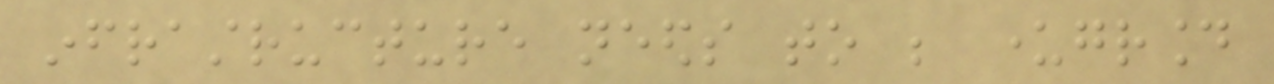infrastructure needs to be underground
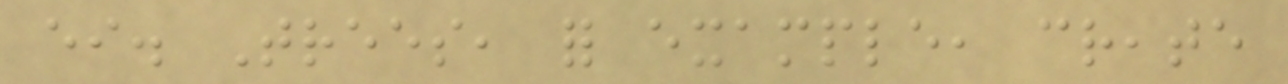either. Trees, for example, create
